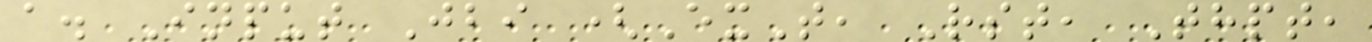a. Input Jbi (ExT, Rst, Thpt,
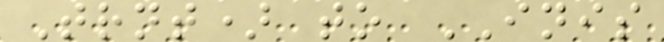Trnt) to INIS
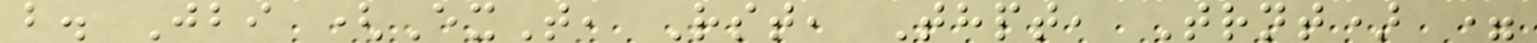b. Jbi (ExT, Rst, Thpt, Trnt) =
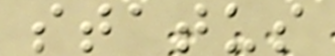status
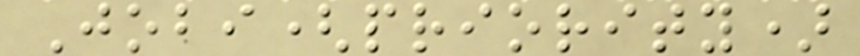Jobi(priority)
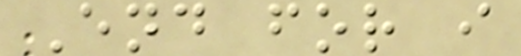End for i
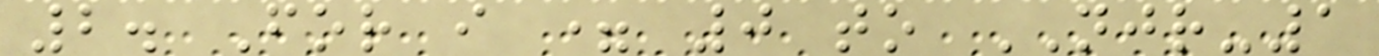2. For i = 0 to NJR-1
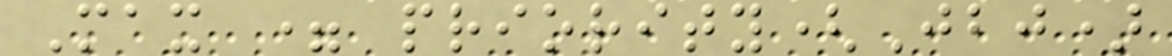Max = priority(Jbj)
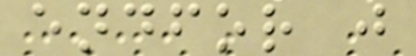endfor j
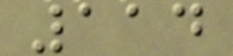114
